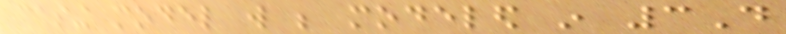casing model will be modeled in 3D
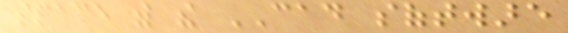space with the CAD software
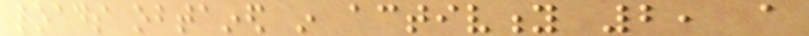loads obtained in activity 2, a
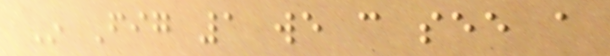In Fig 1 we can see a
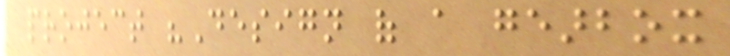project "Design of a gearbox
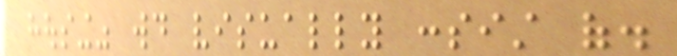housing" would visually consist of.
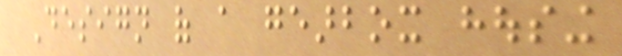Design of a gearbox housing
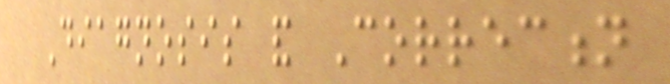Diagnosis and Correction
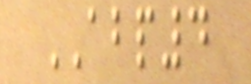ABP4
